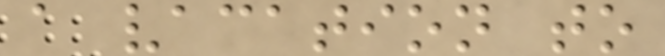a vacation to
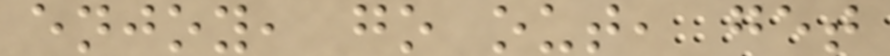enjoy, go out, get
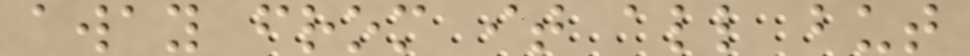away from it all but
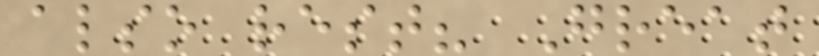also rest? Great
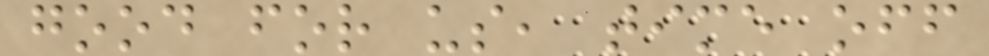good for us, time off
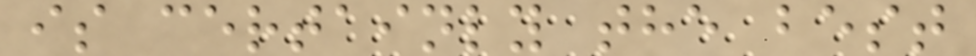is certainly the best
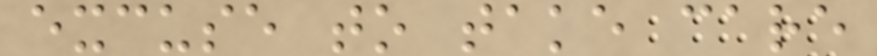excuse to take care
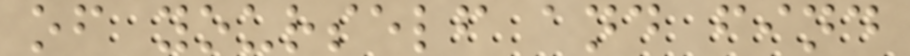of yourself and find
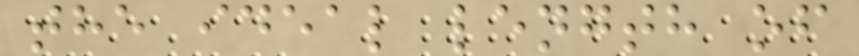the ideal length of
